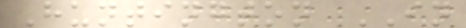Huntington IN
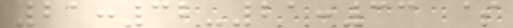21:32-21:33 $
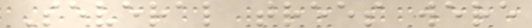Several trees were
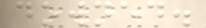downed.
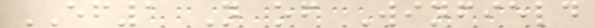EF1 N of Winfield
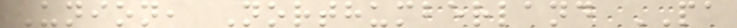Union, Northumberland PA
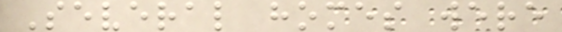Several homes were
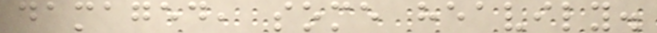damaged, some heavily.
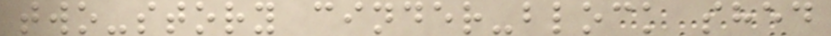two-story cinder-block shed
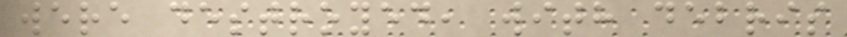were destroyed, with debris
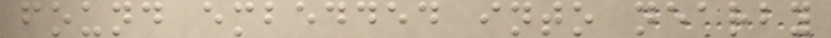found embedded into nearby
